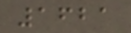1621
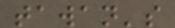tawan's
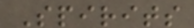Spirits
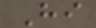Hi
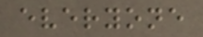everyone
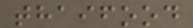thaifood
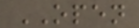OPEN
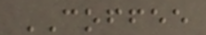COFFEE
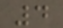4
